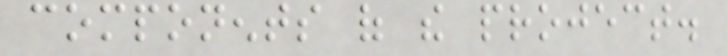components of the project.
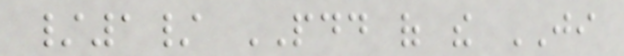/1/ PDD of the JI
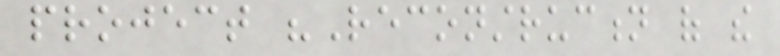project "Reconstruction of the
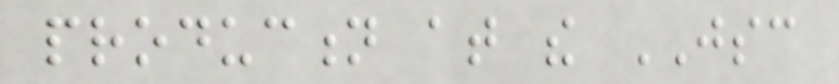production at the JSC
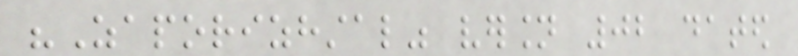"Zaporizhstal" version 02 dated
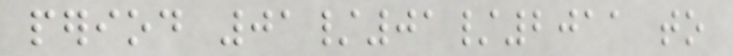period 01/01/2011 to
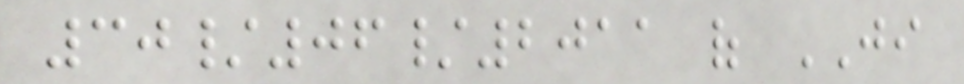30/06/2011 of JI
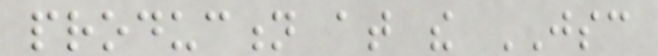production at the JSC
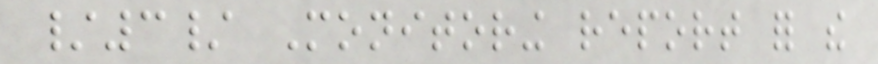/3/ Monitoring report for the
